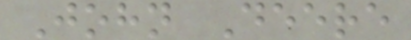John Deere
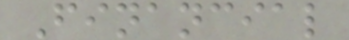Financial
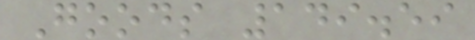Goods 149.59
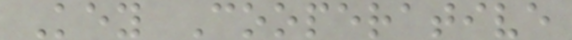Key Cooperative
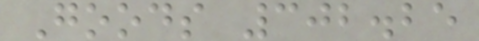Goods 302.25
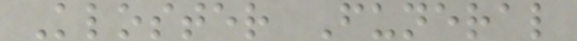Kloster Funeral
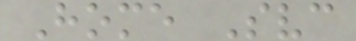Home Svc
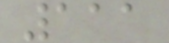111
